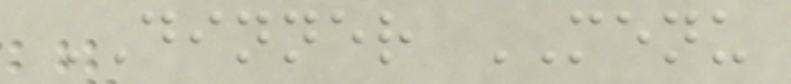DINNER MENU
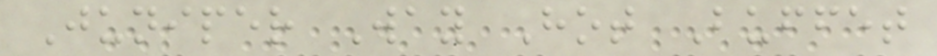Juniper Way Hot Buffet
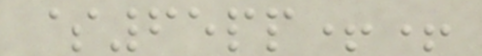$65pp++
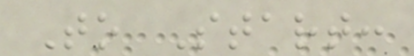To Start:
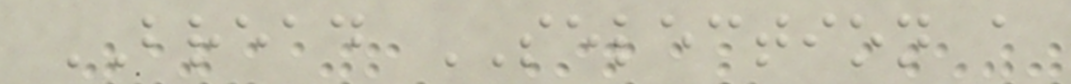BREAD SELECTION a
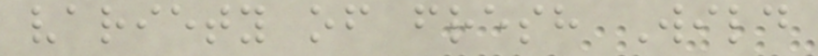variety of fresh Wild
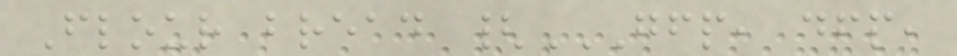Flour bread {GFP, DFP,
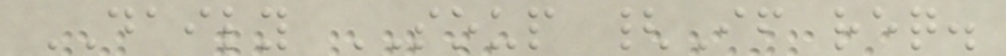DAILY SOUP {If req.
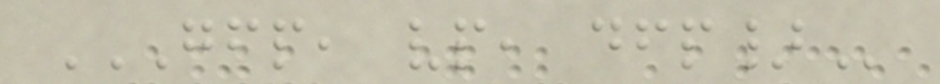GFP, VP, DFP}
